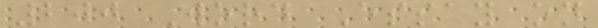200 Word Essay on
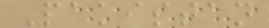Pakistan
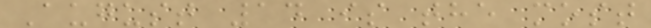August 14 is the most
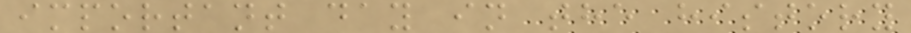important day in the history
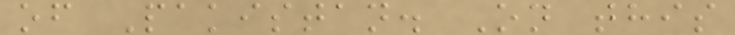of Pakistan. On this
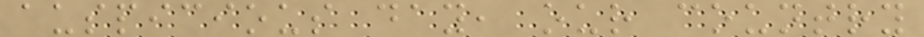auspicious day, our country
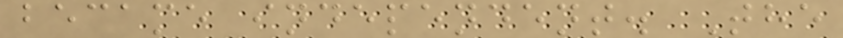became independent. The
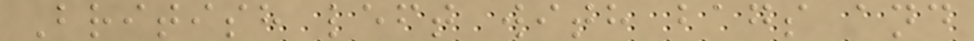British left with bags and
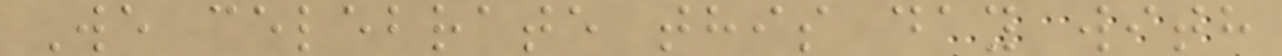We celebrate this day with
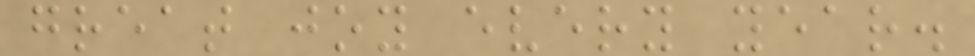great joy every year.
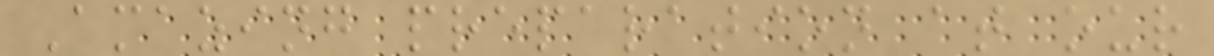Amazing preparation at our
